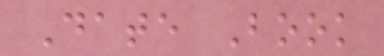Date Book
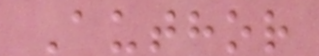Author
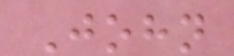John
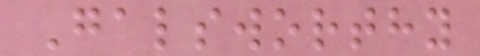Galsworthy
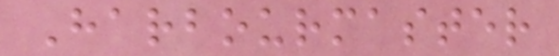Harbourmaster
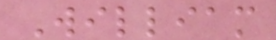William
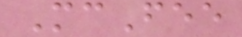McFee
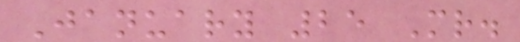January 25 Mr.
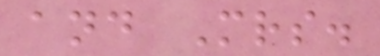and Mrs.
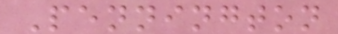Pennington
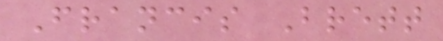Francis Brett
